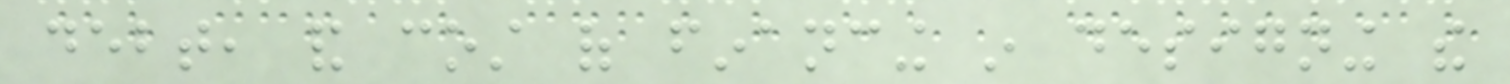debt, and cost of financing in designing the
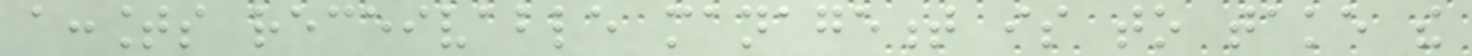accounts receivable management is to take the
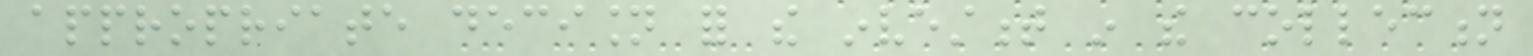appropriate decision for the investment in the collection
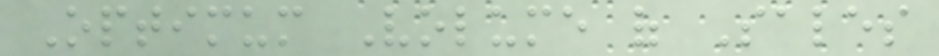Optimum Volume of Sales
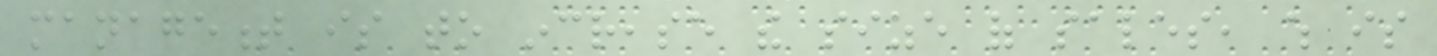management is to increase the size of sales, which is
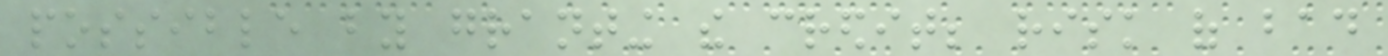possible by granting the credit; risk of bad
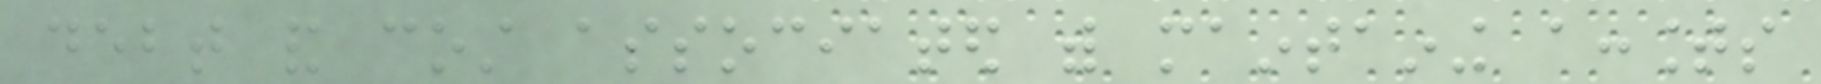debt and cost associated with maintaining accounts
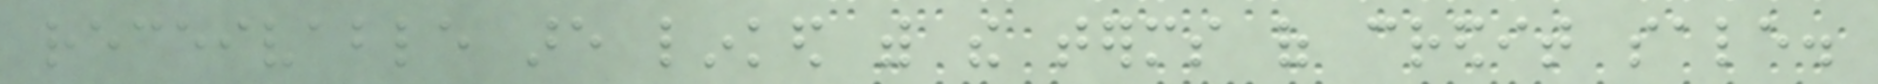receivable are linked with the terms of credit sale.
